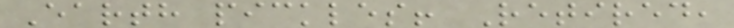Earth pickles! Retired,
